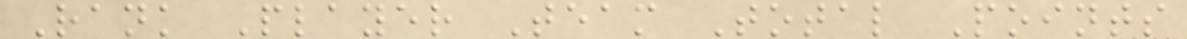Rank Player Team Total Points
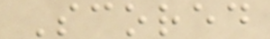Scored
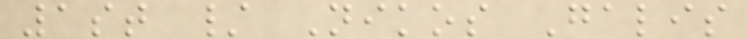1st / Nikos Galis
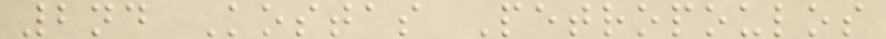2nd Kostas Petropoulos
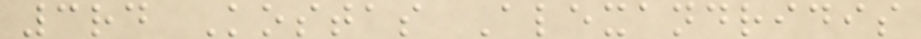3rd Kostas Alexandridis
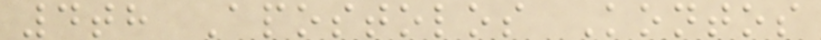4th Apostolos Kontos
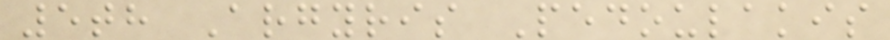5th Argyris Pedoulakis
